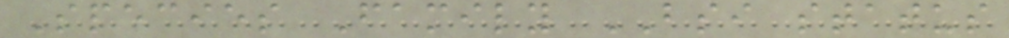Species Family BSI status
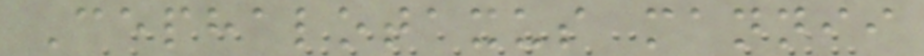Cephalotaxus mannii
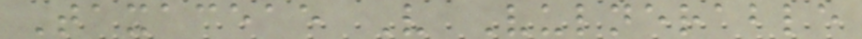Taxaceae V Vulnerable
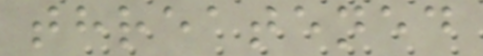threatened
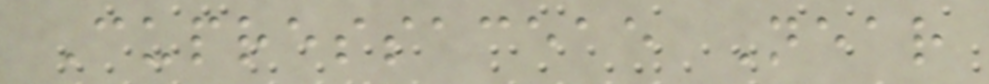Cupressaceae Near
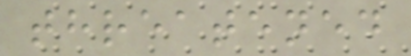threatened
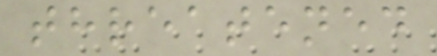threatened
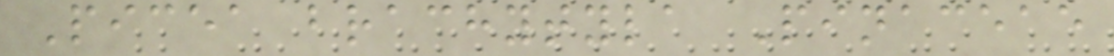Picea brachytyla Pinaceae
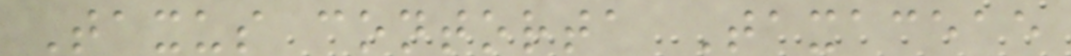Taxus contorta Taxaceae
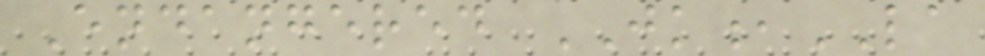Endangered JK,LA
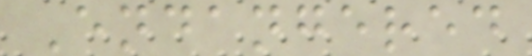Endangered
